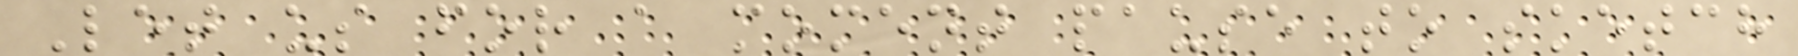Let us for a moment pause to sketch
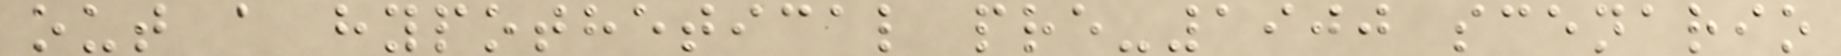out a hypothetical pre-1900 scenario
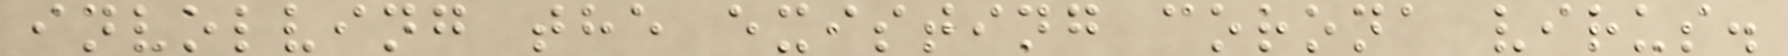involving the existing corona virus.
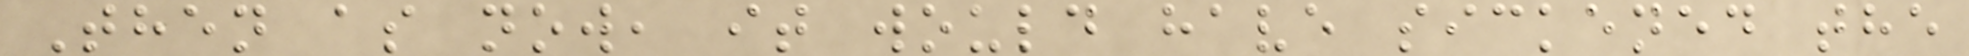Then as now, it would have sickened the
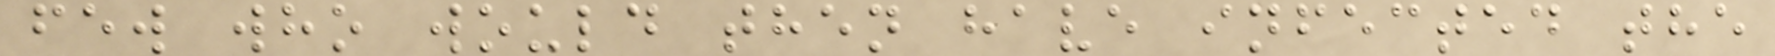few who would then have infected the
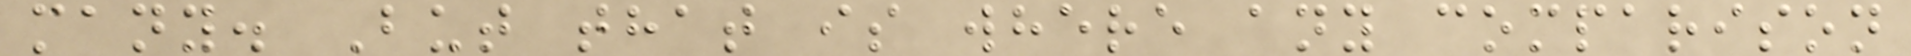many. But that is where any comparison
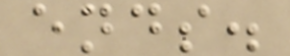ends.
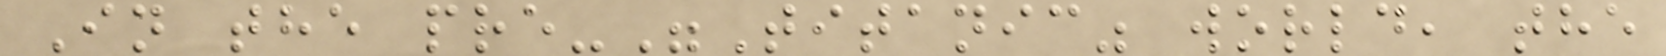In the pre-"Titanic" world, the
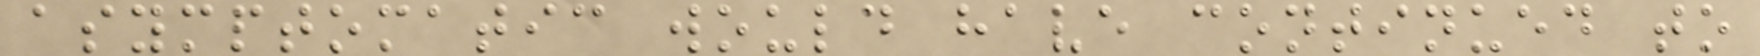asymptomatic would have continued to
